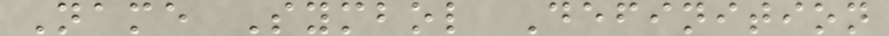Name Symbol Definition
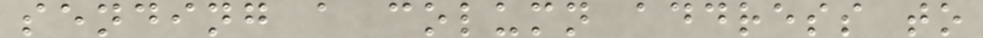sending a column address to
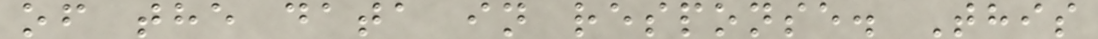of the data in response. This
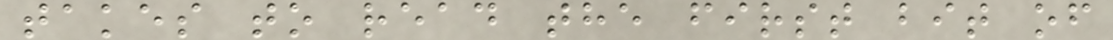takes to read the first bit of
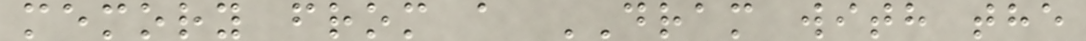memory from a DRAM with the
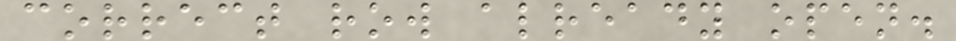correct row already open.
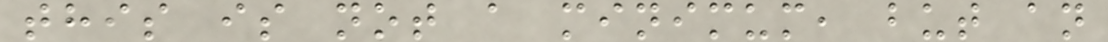this is not a minimum, but an
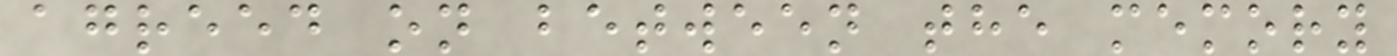agreed on between the memory
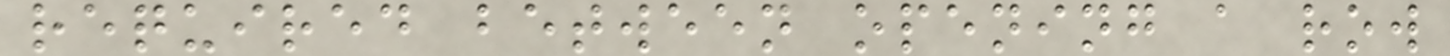required between opening a row
